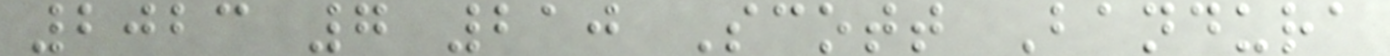2023 7 210 Scott Bandura
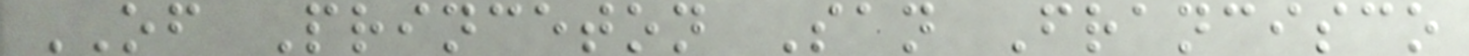OF Princeton San Francisco
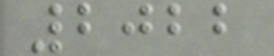2022
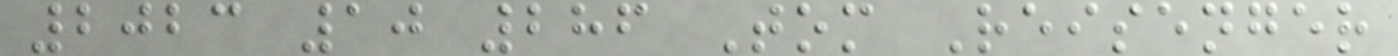2023 10 286 Tom Reisenger
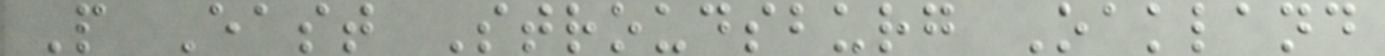P East Stroudsburg Oakland
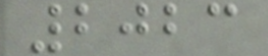2023
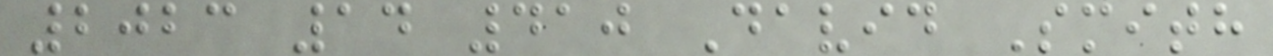2023 14 410 David Smith
